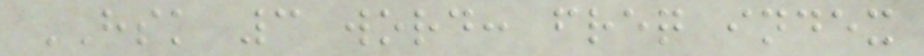HSK 3 word: freq index
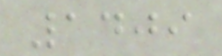1409
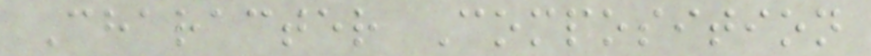Character Composition
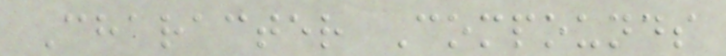Character Compounds
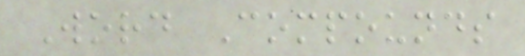Word Compounds
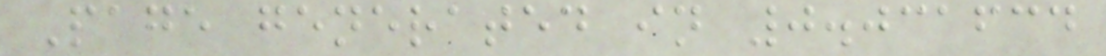Page generated in 0.031634
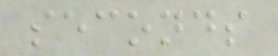seconds
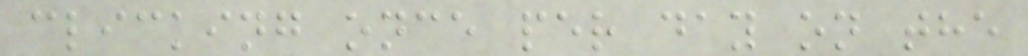clicking once per day on the
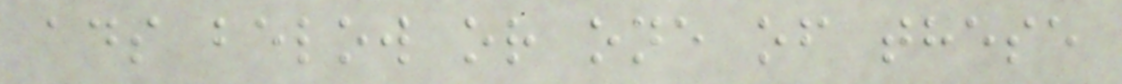ads below or one of these
